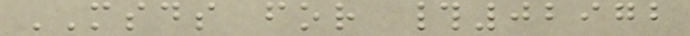MSDS for #02972
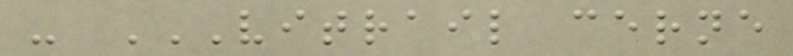- VITRAIL CERNE
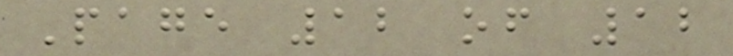Page 12 of 12
